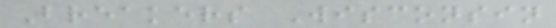Breakers Wisconsin
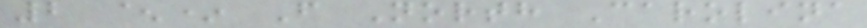2 ^* F North Carolina
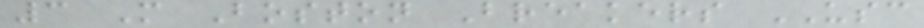3 M Boston Breakers USC
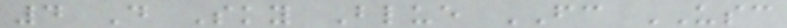4 D Sky Blue FC USC
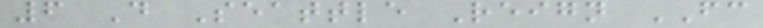6 D Seattle Reign FC
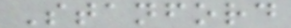Stanford
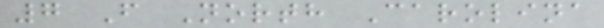7 F North Carolina
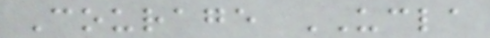Courage UCLA
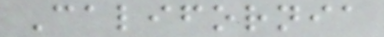California
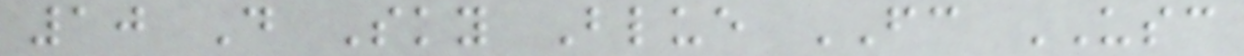10 D Sky Blue FC USC
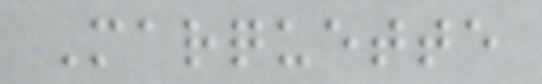Marquette
